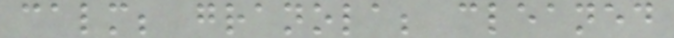calm; granola; cleaned
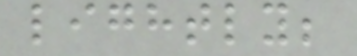lightly;
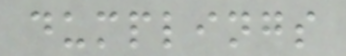dumplings
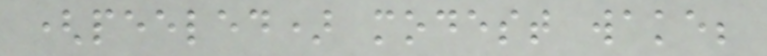(peeled) modest wake;
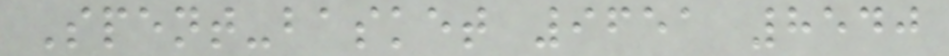Spent-basket 9651 8540
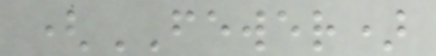(FEWER)
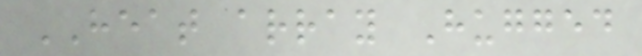HEAT array Hugged
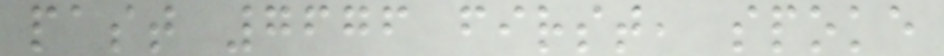past 7676 first, spoke
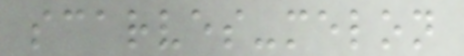scarves-melon
